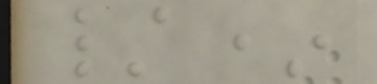/*
